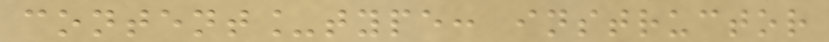content_type: instructor
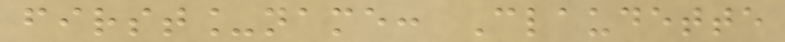first_name: Claudette
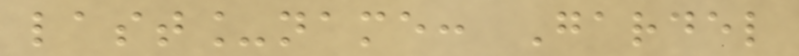last_name: Gardel
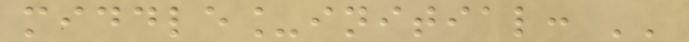middle_initial: ''
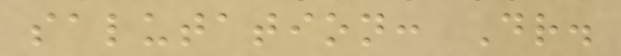salutation: Dr.
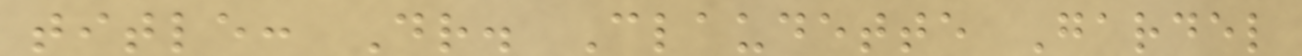title: Dr. Claudette Gardel
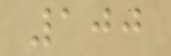100
